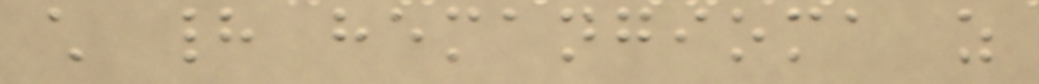child had hemangioma as
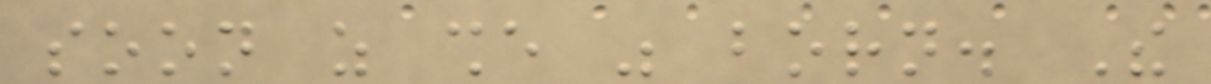soon as she was born. The
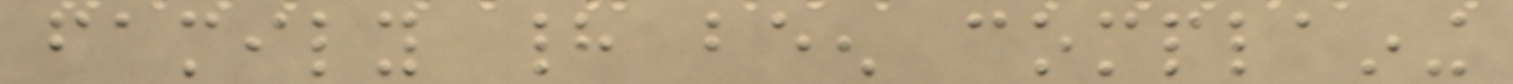family had been complaining
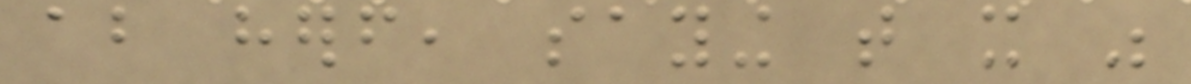about herself, saying that it was
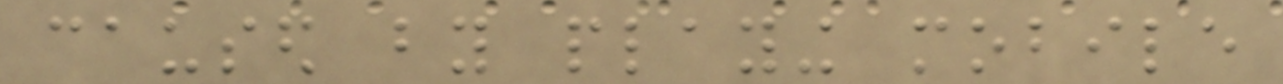caused by playing mobile
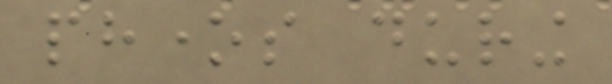phones during
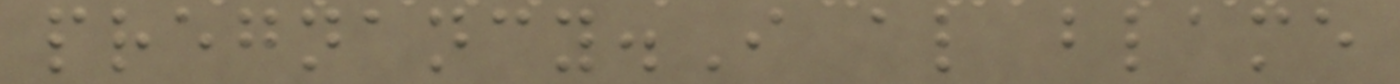pregnancy.I also blame
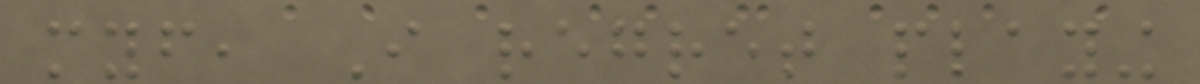myself, I regret playing
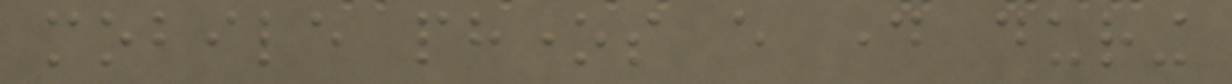mobile phones every day during
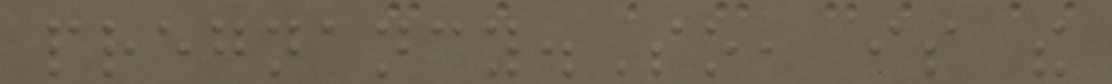pregnancy.So, is the
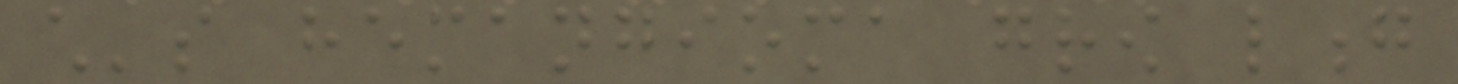child's hemangioma grow long
